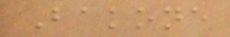Bakone
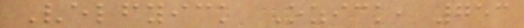Velfyick Ozick, 753
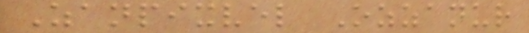Zanpixvel Ozzanur
